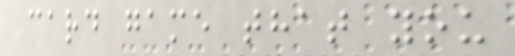card game that you
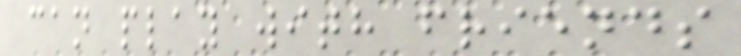can play with friends
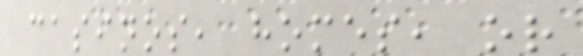casinos, homes, or
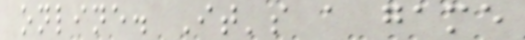online. It's a game
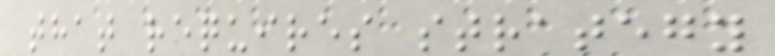that requires strategy
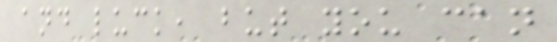and luck, but you can
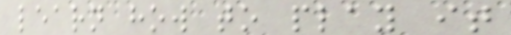learn how to play it
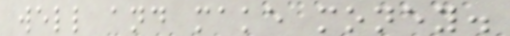well and make money.
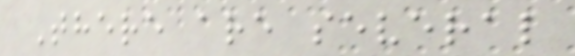There are several
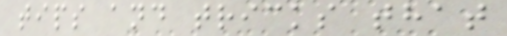tips and tricks that
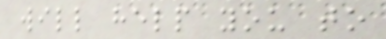will help you to
